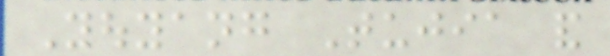Youyang Tujia and
